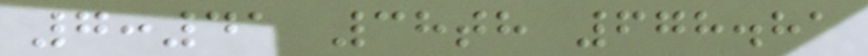7:41 38th 678.81
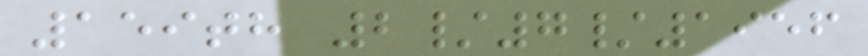159th 2/7/1956
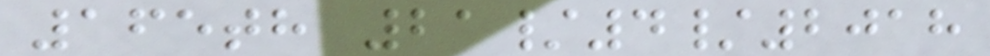165th 21/4/2018
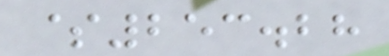$253.28
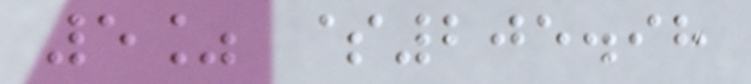5% $205.98
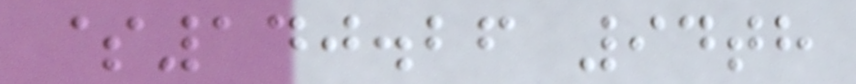$140.26 94th
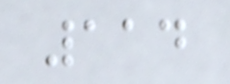114
